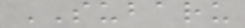SUBARU
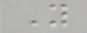Y
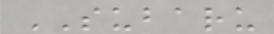SUBARU
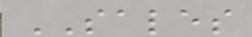SALES
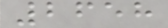2658
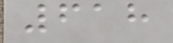618
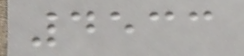4533
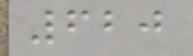620
